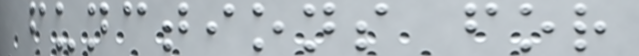functions for
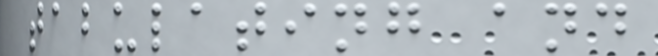tabulating and
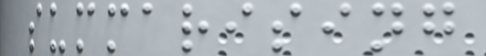summarising
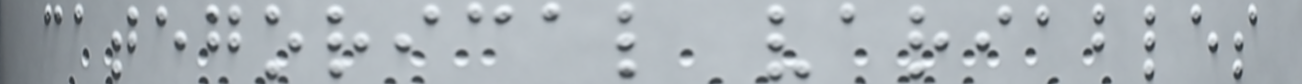categorical variables
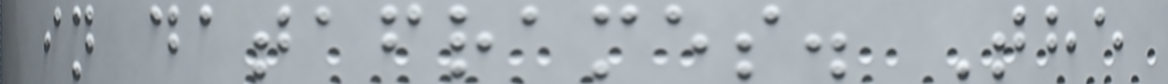in dataframes. The
